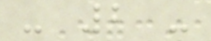- 2 -
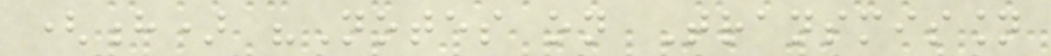(h) "Notes on Transmission
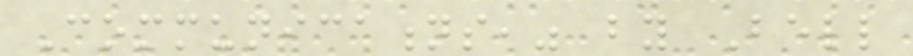Communications," by Bell
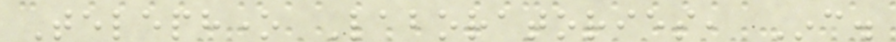Telephone Laboratories, Inc.
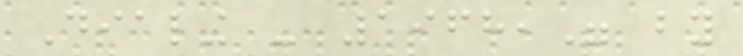Dialing - 1968," by
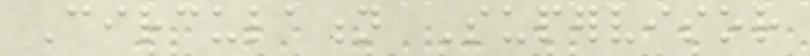Circulation Supervisor
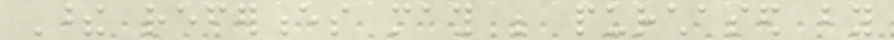These references may be purchased by
